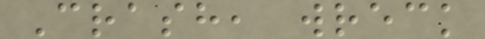Crash, wreck
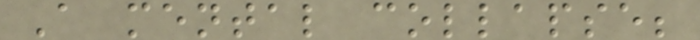A mental collapse;
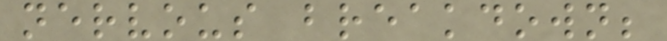nervous breakdown;
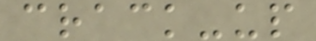crack-up
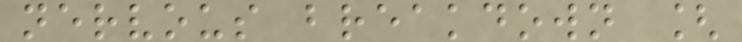nervous breakdown [
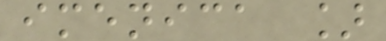imenica ]
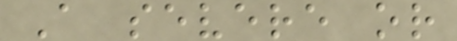A severe or
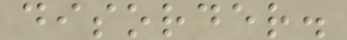disorder.
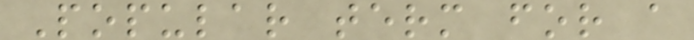Popular term for a
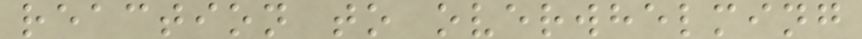reaction to overwhelming
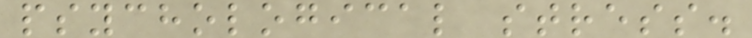psychological stress.
